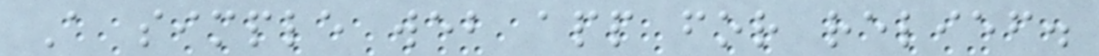A simple web app for relief.
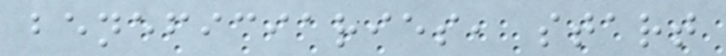beneficiaries, start
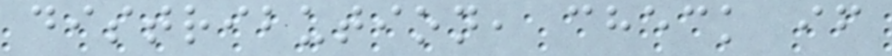distribution, check if
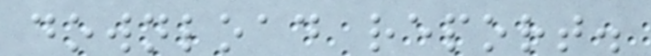download report.
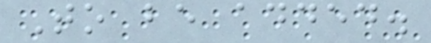To be added.
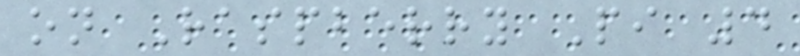on Raspberry Pi 4
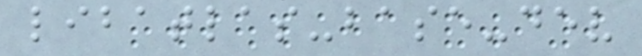libatlas-base-dev
